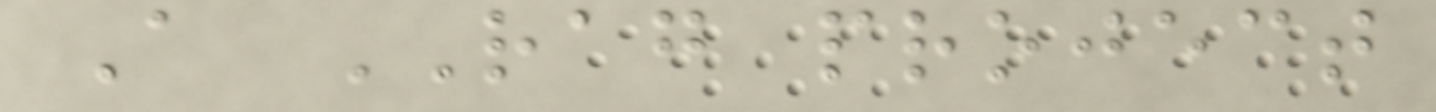A RAG project
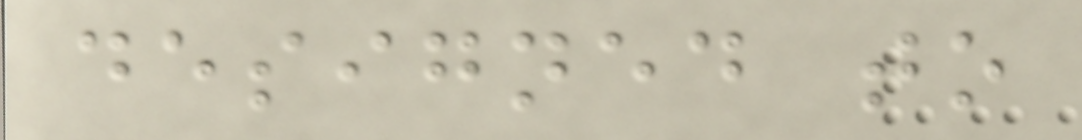designed to
